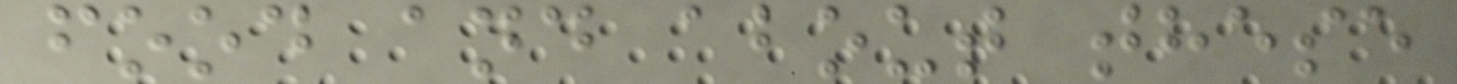food and about these
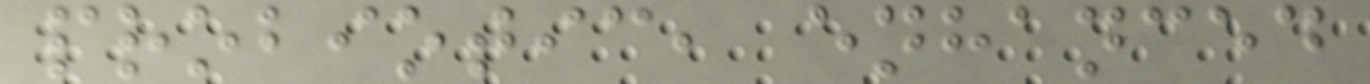probiotic, enhanced
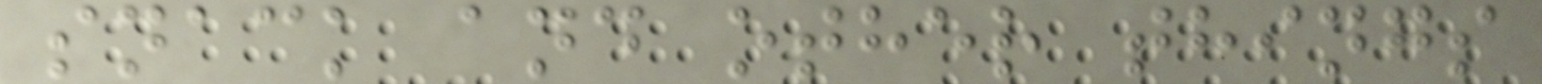snack and other things
